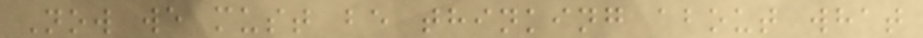Now we must be thinking about what
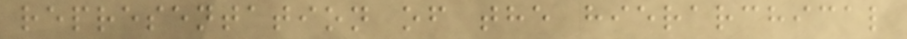representation of the hierarchical
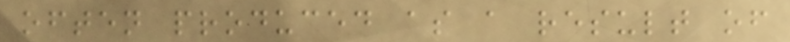often produced as a result of
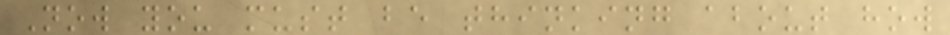Now you must be thinking about how
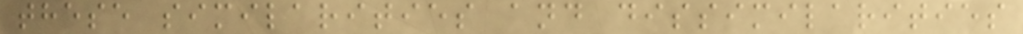these similarities and dissimilarities
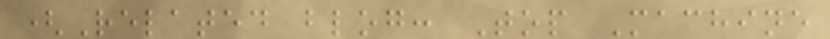(Related blog: Top Machine
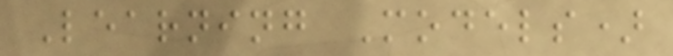Learning Models)
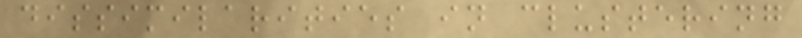dissimilarities in clustering
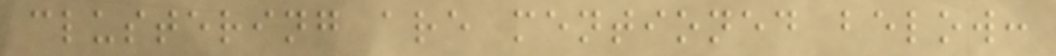clustering are mentioned below:
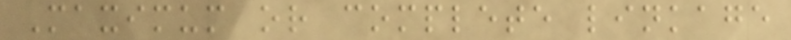Maximum or complete linkage
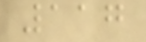117
